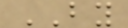BY
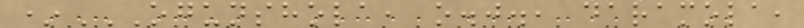*OGUNSHOLA, O.J., DARAMOLA,
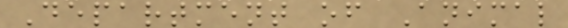Department of Animal
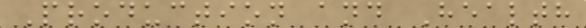Production and Health
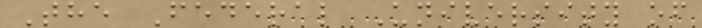The Federal University of
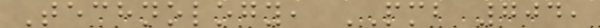Technology, PMB 704,
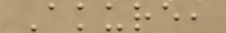Akure,
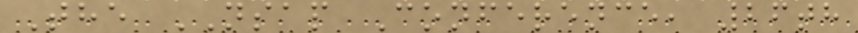The NSAP Conference, 26th
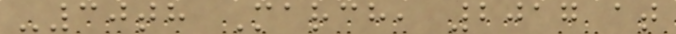-30th March, 2017 at
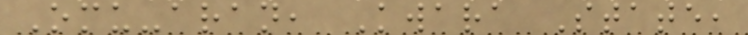Omu-aran, Kwara State,
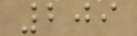209
